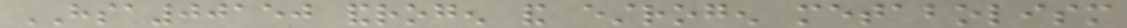HSA00150 androgen and estrogen metabolism
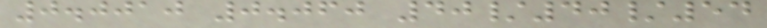0.0010 0.060 40/40/54
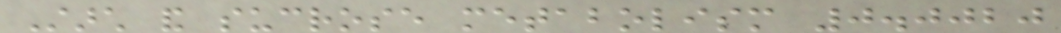Starch and sucrose metabolism 0.0020
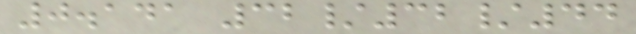0.141 32/32/44
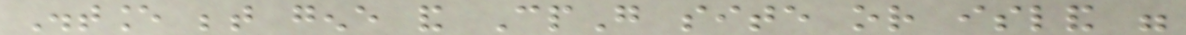Distance between gene and CpG site or island were
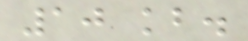10 kb.
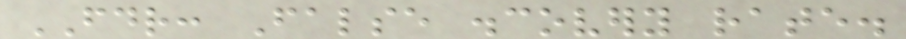FDR: False discovery rate.
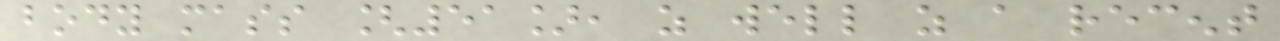body mass [51], as well as a recent
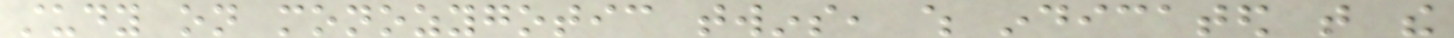study on monozygotic twins, which indicated that the
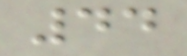44
